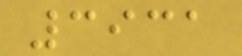3931
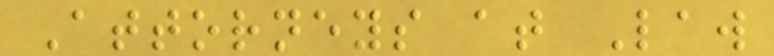Attorneys at Law
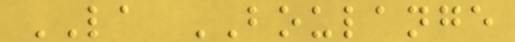LA BOULANGE
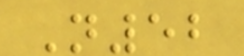N52
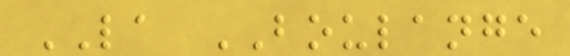LA BOULANGE
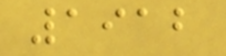1912
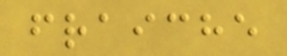fraiche
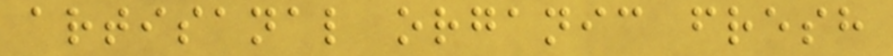artisanal organic fresh
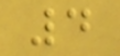4
